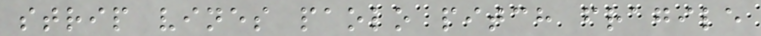strip vines paolo pitch fragile
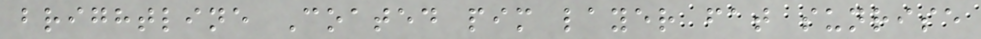brightline Coated pim layer fat sunrise
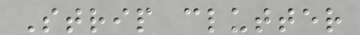Strip clutter
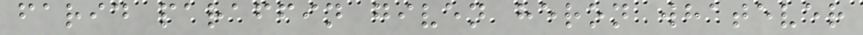farid paraffin given heron whatever
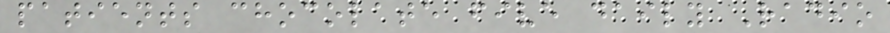patients chocolate five daily Radio
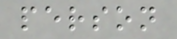person
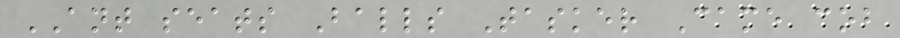ANT seats Balls Tasker Came cob
